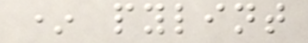* pylint
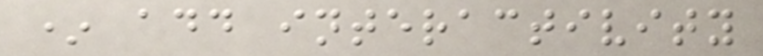* add interactivity
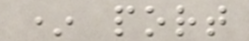* port
